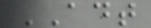ADT
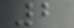2
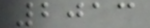2013
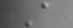A
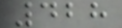428
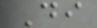Di
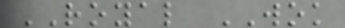ROYAL WOK
